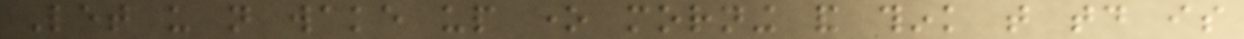Let us not wake up one morning and think that today is
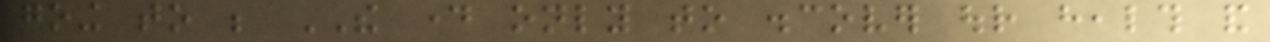going to be THE day only to discover our health and
